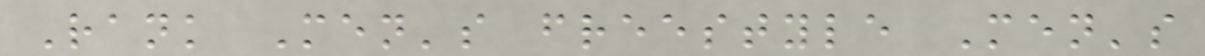Rank Men's freestyle Men's
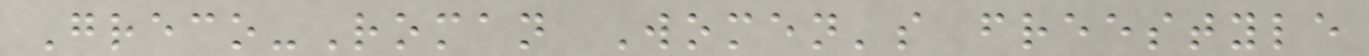Greco-Roman Women's freestyle
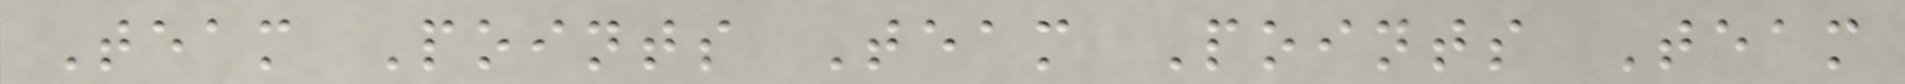Team Points Team Points Team
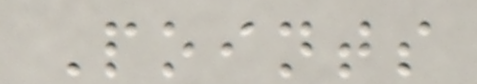Points
